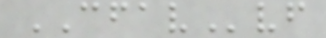CFAVvf
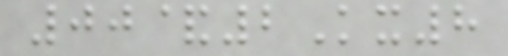00&2Kx8
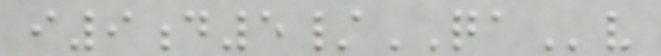i9d5/QAv
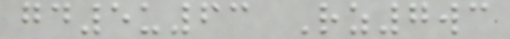gd5u63 Rz7wc
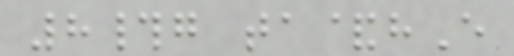8#g ta&hE
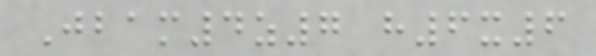Jbam4z7 h6x6
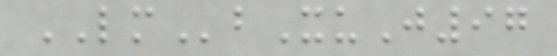LMbXuJ97
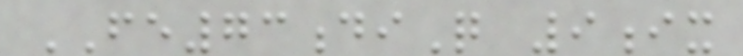FE73diQ 9ix
